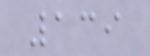139
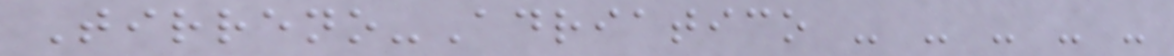Tirreno-Adriatico - - - - -
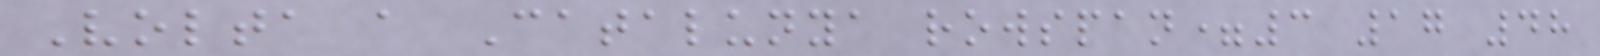Volta a Catalunya rowspan=3 17 48
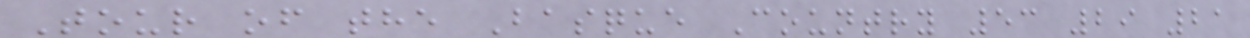Tour of the Basque Country 53 29 21
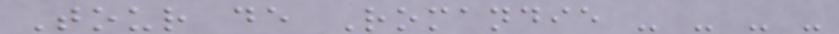Tour de Romandie - - - -
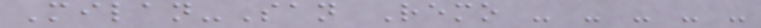Milan-San Remo - - - - -
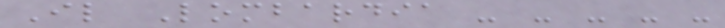Il Lombardia - - - - -
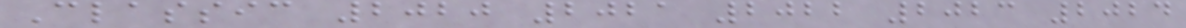Classic 2020 2021 2022 2023 2024
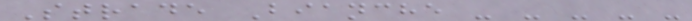Strade Bianche - - - - -
